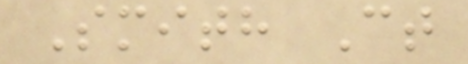Smith Ct
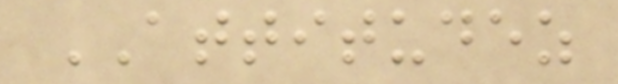ATTITUDEZ
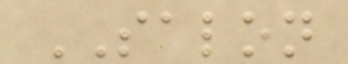SALON
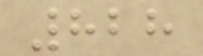828
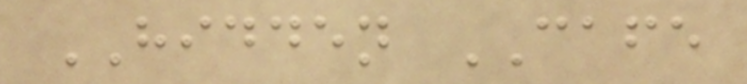HIDDEN CAFE
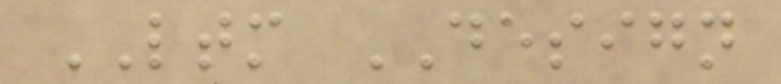LTM DESIGN
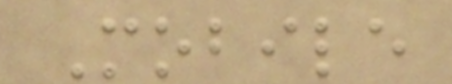Mobile
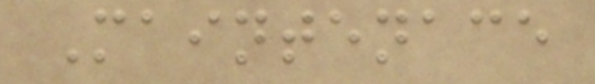Maintenace
